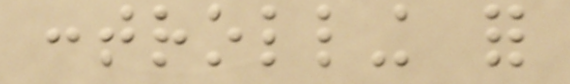controlling for
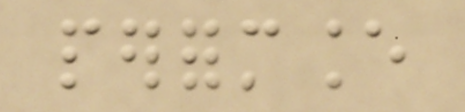performance
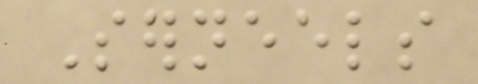Serneels
